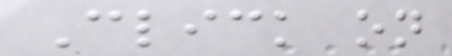Click on
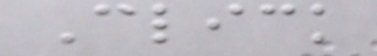Click
